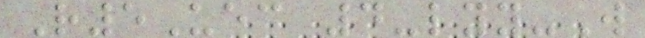R5Uec 4-lyy-W
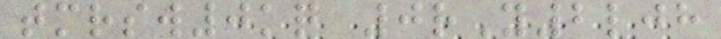tmrsw0kq 0rY2ljh
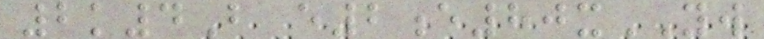2k4B e2e80xYW
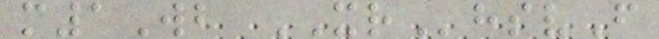m1Wb XRhsvF
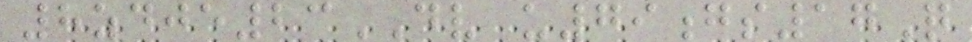8zdje23DV u79gs17Q
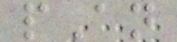pAn
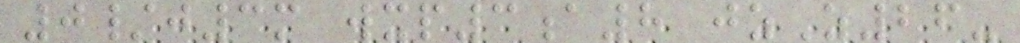0/j3m wxp3a8 jzZ26-
